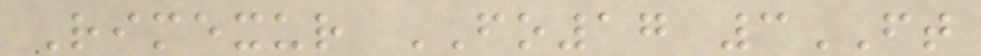Rimexur FO17 3FT
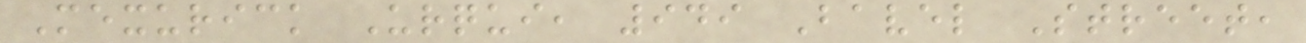Mexurick Urqui, 949 Bavel Street,
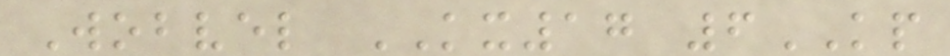Wobvel KX17 6KP
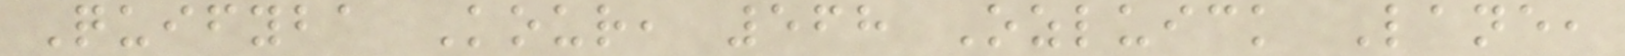Quifyba Kour, 568 Ozluick Lane,
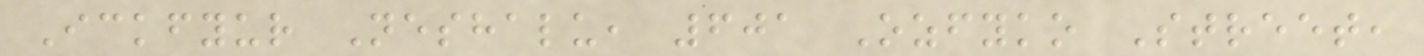Ickfyur Neshalu, 601 Ozfyko Street,
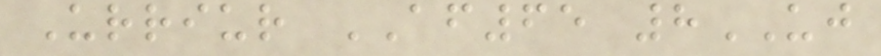Urriur AF65 8UJ
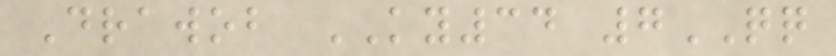Drawob KY34 7QQ
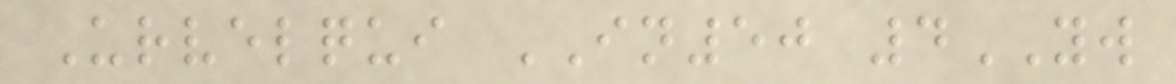Urvelqui IN50 4YW
